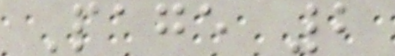Page 2
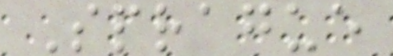Sprague
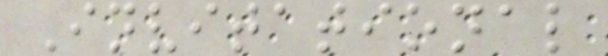Invitational
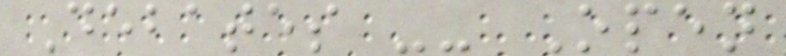Debates -- Open
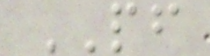PF
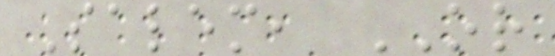Salem, OR
